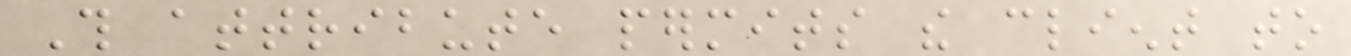This attribute permits the client to
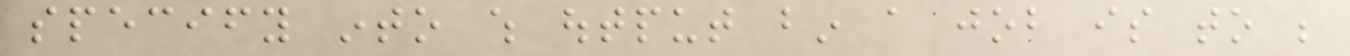specify into which output bin a job is to be
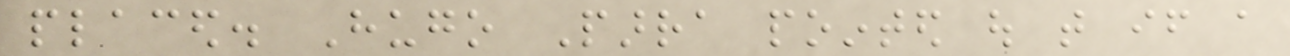placed. Hugo Parra pointed out that if a
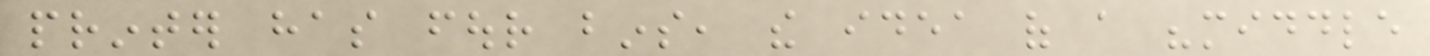printer has four bins, the idea of a "middle
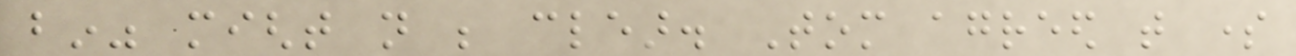bin" might not be clear. Tom agreed that some
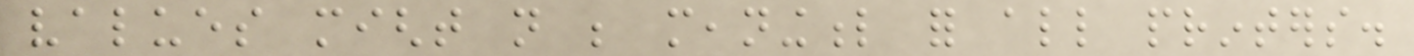values might not be meaningful for all printers.
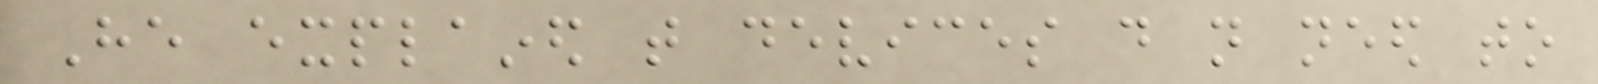He explained that devices do not need to
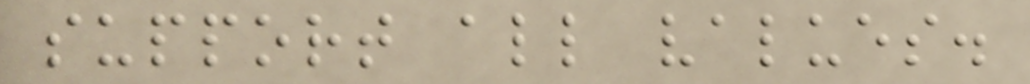support all values.
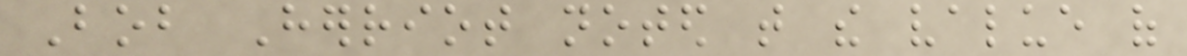Bob Herriot noted that the value of
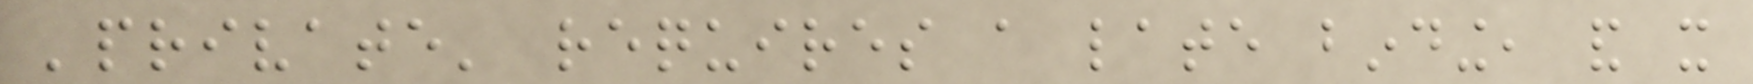'private' requires a late binding, and it
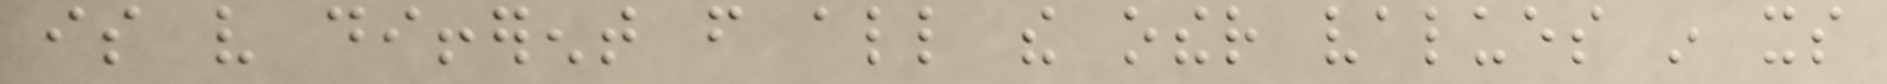is very different from all the other values in its
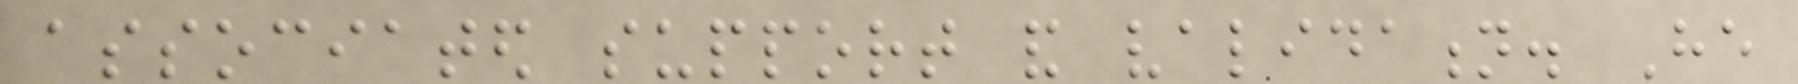associated support and validation. He
